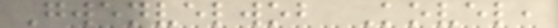Gwenvelwob Kovel,
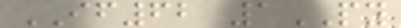IF62 1PY
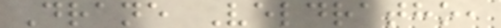Drane Veldratho,
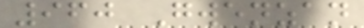960 Gwenzan
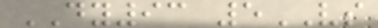DY93 5VS
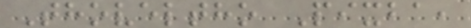Thoveltho Pixba,
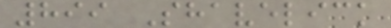899 Shavelick
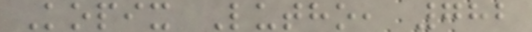Kopix Lutho, 782
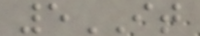5IT
